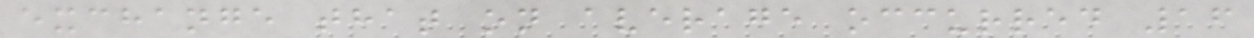exchange that on average occurred 16
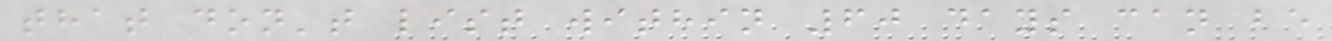that don't list within 60 days can be
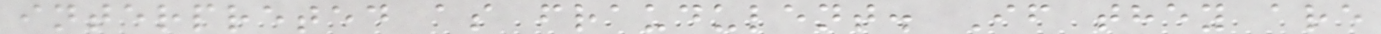interpreted as fraudulent. If they are
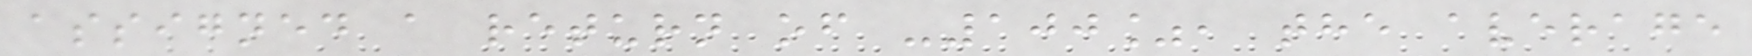assigned a return of -100%, the average
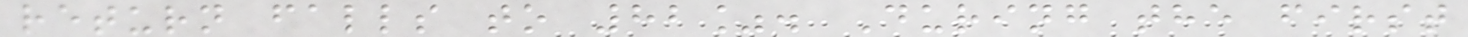return falls to 82%. During the first
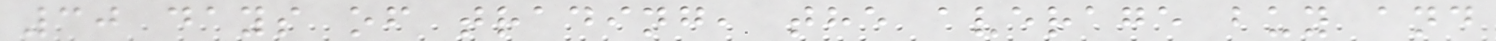30 days of trading, the average buy and
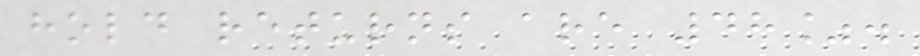hold returns are 48%.
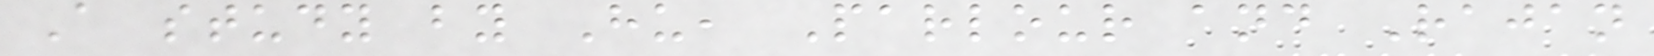A study by Hu, Parlour and Rajan
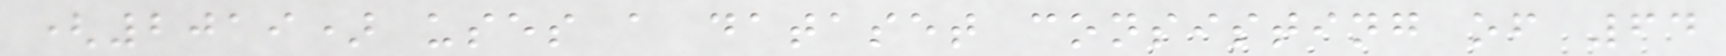(2019) uses a dataset consisting of 64
